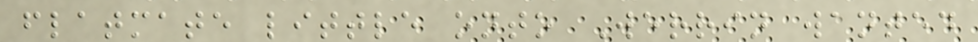flatmate little onto Werrin wanted
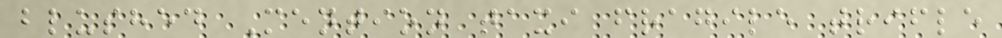blushed Mention taxi fragile trifle
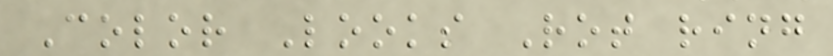Color Looks Rot ring
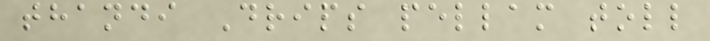thandi Drips pellam toll
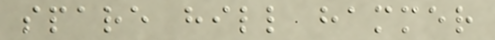spare hill hammer
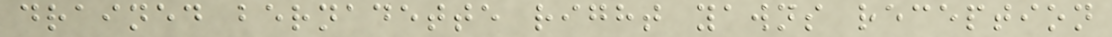drained bernadette right yawns reception
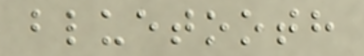bluetooth
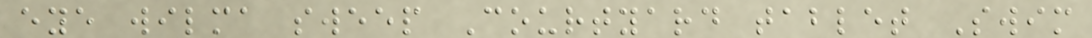eye wilma sweep Courtyard tablet Swim
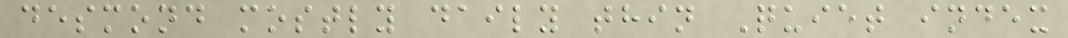desmond mostly daily thin Quiet index
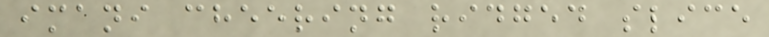imani cheering ridged slice
